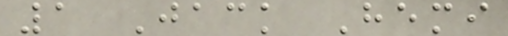1 Jack Hemi
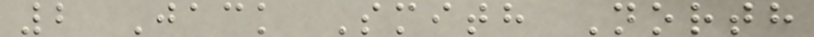2 Jack Smith North
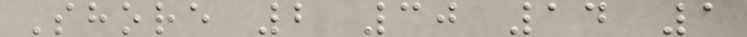Shore 2 30 14 1
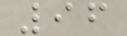96
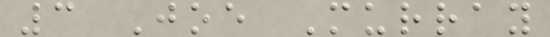3 Joe Murray
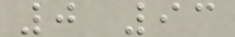0 93
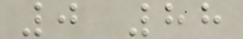0 88
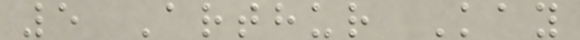5 Arthur Kay
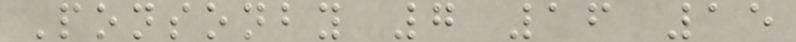Ponsonby 7 16 15
